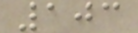103
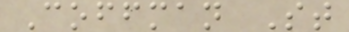Coffman St
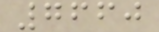7660
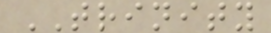TRINITY
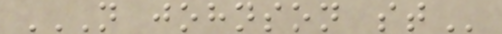N JOHNSON ST
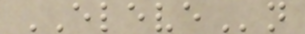ELEVEn
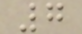7
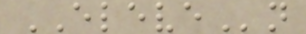ELEVEn
